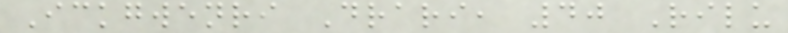Ickgwenri Drari, 40 Rilu
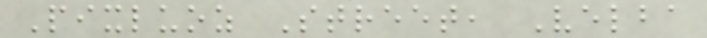Pixluoz Street, Velba
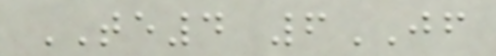TE4 6JF
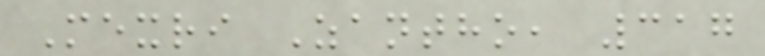Mexri Zantho, 317
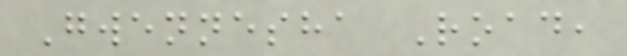Gwennesha Road,
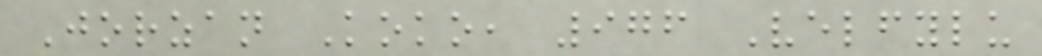Jorzan Koko, 976 Velfylu
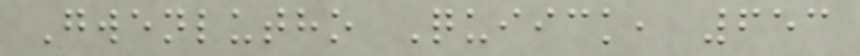Gwenlutho Quiick, 653
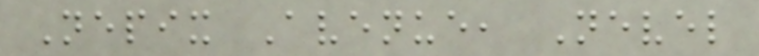Nepix Avenue, Nevel
